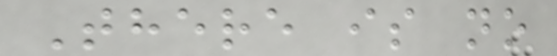There is no
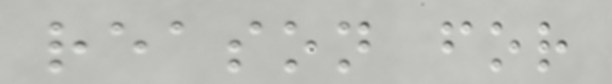reason for
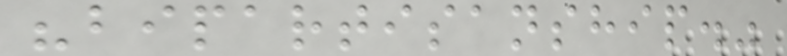"bipartisanship."
